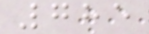785
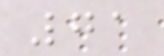71
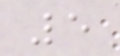5
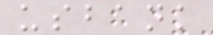usbank
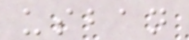usban
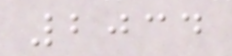2034
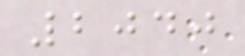2040
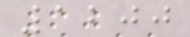1200
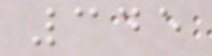345
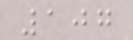107
